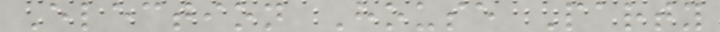Election House Party
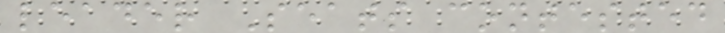leader Seats contested
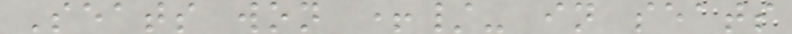Seats won +/- in seats
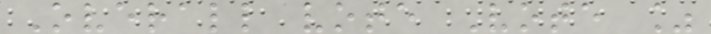Overall vote Vote %
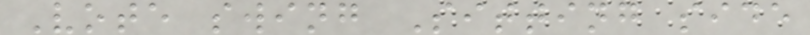Vote swing Sitting side
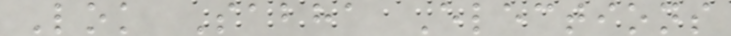Lok Sabha Elections
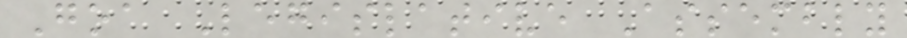Goa Legislative Assembly
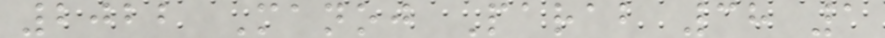2022 Manoj Parab 38 1
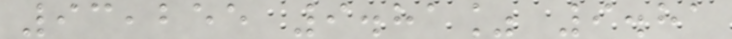93,255 9.81% 9.81
